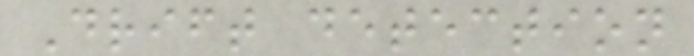Drift detection
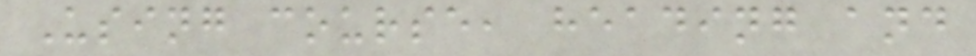Using course, heading and
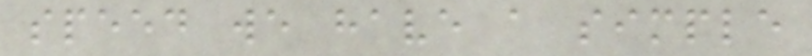speed we have a simple
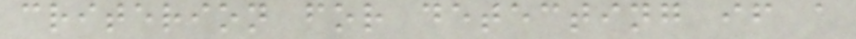criterion for detecting if a
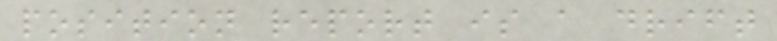position report is a drift
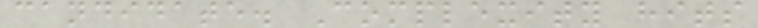candidate. Complexity hits
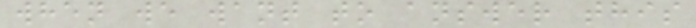when we want to answer this
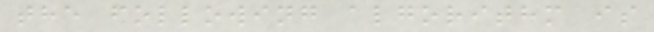the following algorithm is
